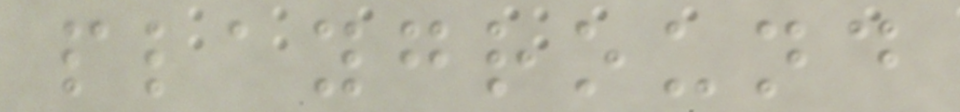playground
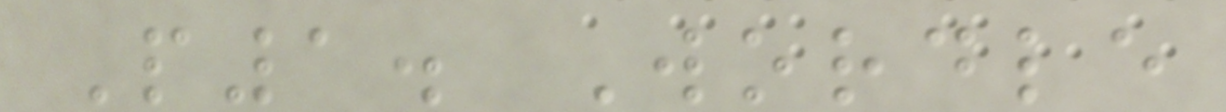P1. Wordle
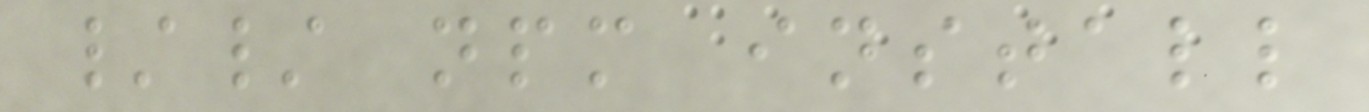// npm install
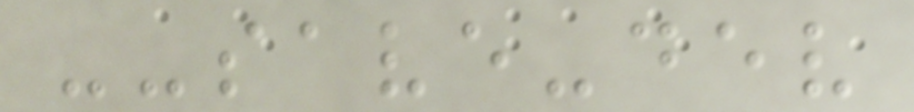--save-dev
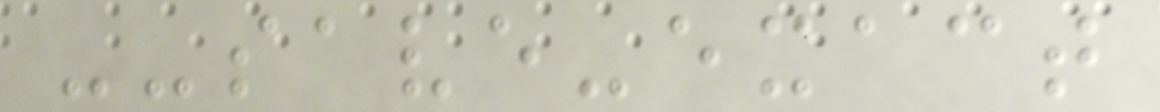--save-exact
